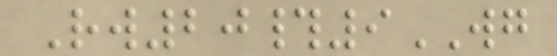Rw20#9WG
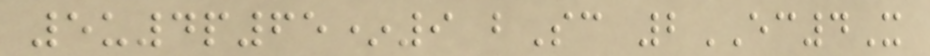5u4p65*9 bSc 2EC4X
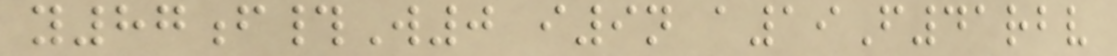y87f#W0 i9n a19F41rbv
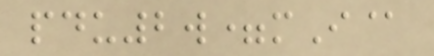pdu2w=mI@
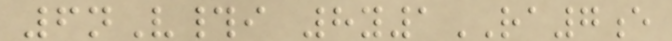6nV#i 8y1RA7e
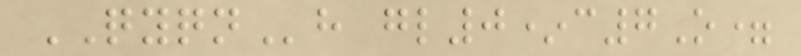QYQNh gl0*c7O=
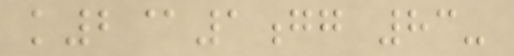k2@1gg 83-
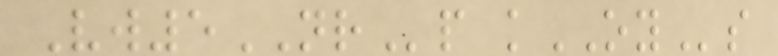Vw5NRp kOYs
